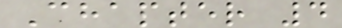Chapter 4
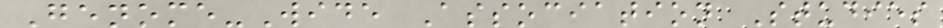Genome-Wide Association Studies
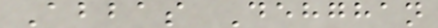Abbas Dehghan
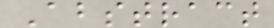Abstract
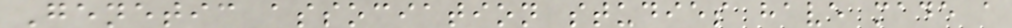Genetic association studies have made a
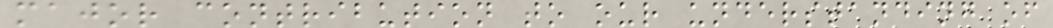major contribution to our understanding of
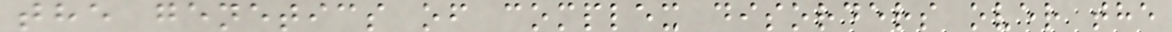the genetics of complex disorders over the
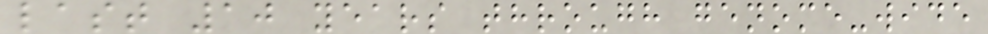last 10 years through genome-wide
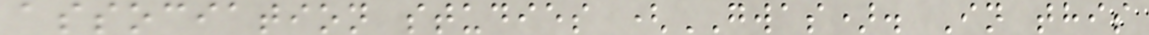association studies (GWAS). In this
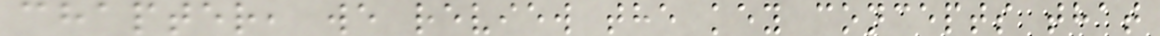chapter, we review the key concepts that
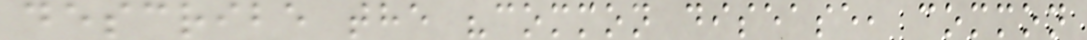describe the "common disease, common
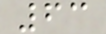63
